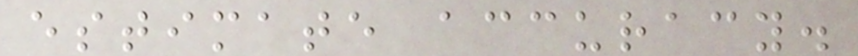estimate accuracy.
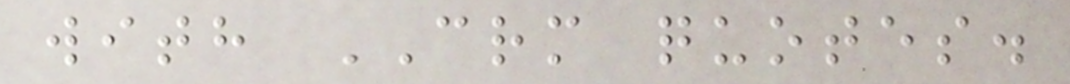with CRM quotes.
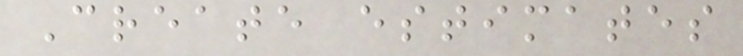Create estimates
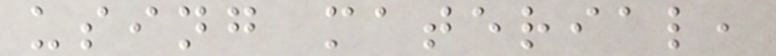using material,
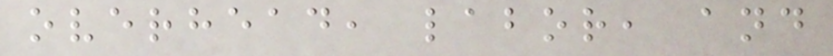overhead, labor, and
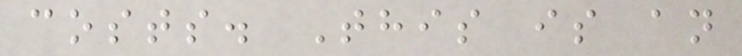costs. This is an
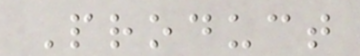Product
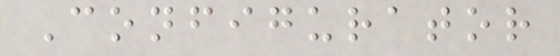Configurator
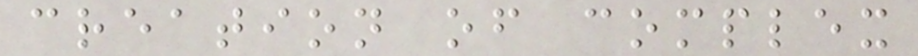creation of complex
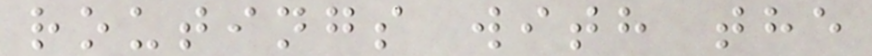routings with the
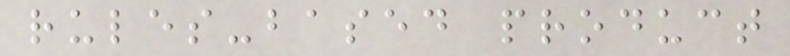rules-based product
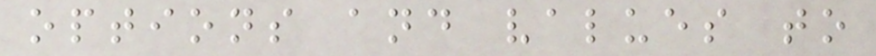options and values to
